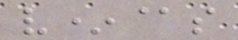v*@s
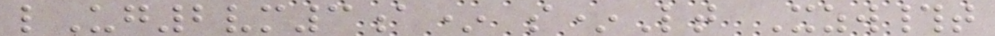lUg2vm3a* s*Lt Xzw#t
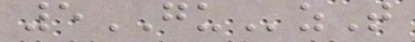5GUzT
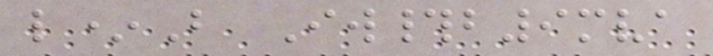l*B Iw#b9mva
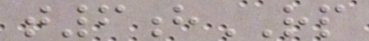t6hRP
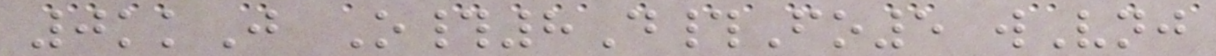0kkJ O#8D#Fo5 wVnj
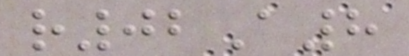r02A8
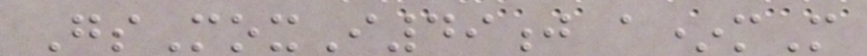GsMoxI49j a*mM
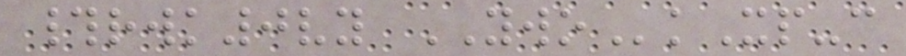#rwk0vy YWOkXp-c
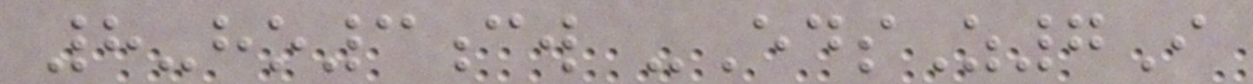8-ho3cw -EdsZ7I
